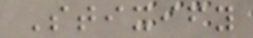Stixify
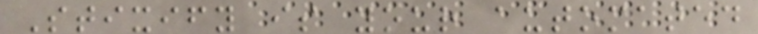Stixify is your automated
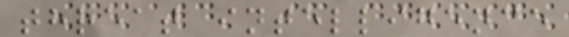threat intelligence
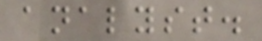analyst.
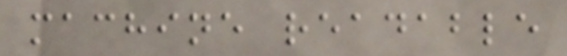machine readable
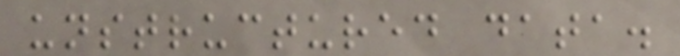unstructured data.
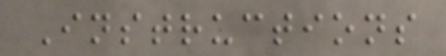Instructions
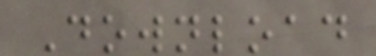Download
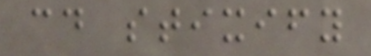cd stixify
